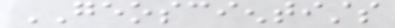GEOSCIENTISTS
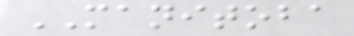MANITOBA
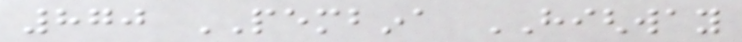870 PEMBINA HIGHWAY
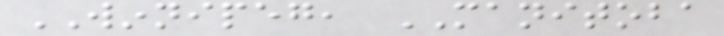WINNIPEG, MANITOBA
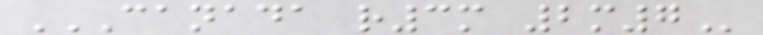CANADA R3M 2M7
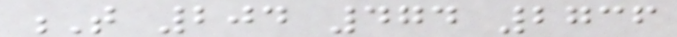T 204 474 2736
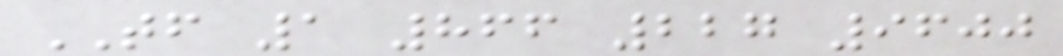TF 1 866 227 9600
